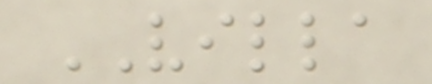VILLA
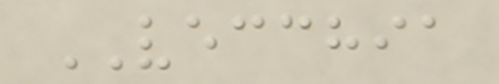VECCHIA
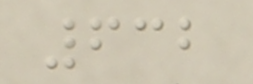632
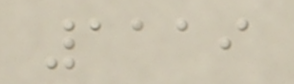1119
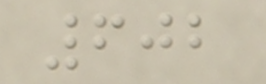602
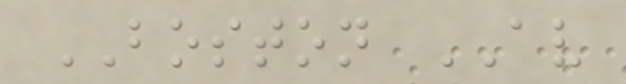BOSTON AV
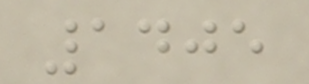1405
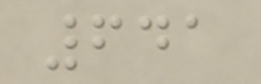641
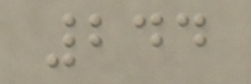244
